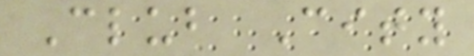Club City
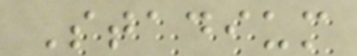Stadium
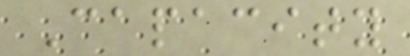Capacity
